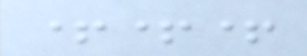+++
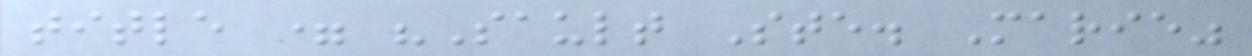title = "Sault Ste. Marie"
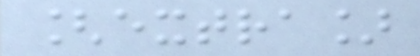[extra]
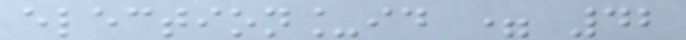election_id = 42
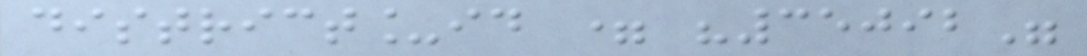district_id = "35092"
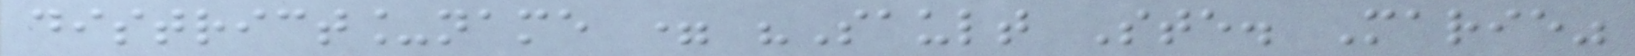district_name = "Sault Ste. Marie"
